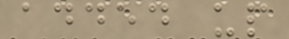added up
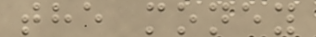the money
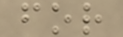for
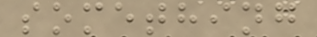something
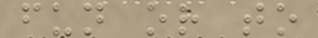fun or to
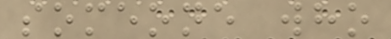someone who
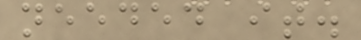needed it.
